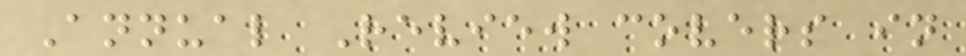Annual Review covers in
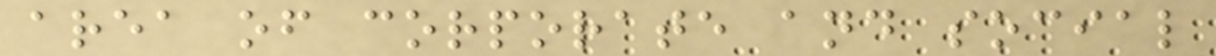area of corporate and social
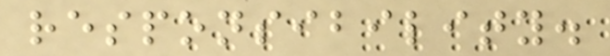responsibility.
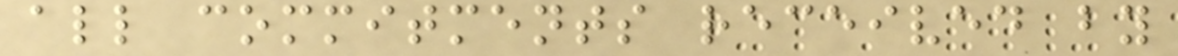all commitments received by
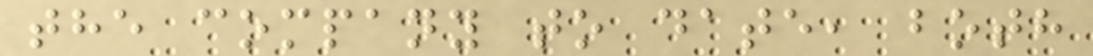the company to date, both
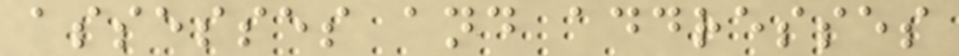assesses and addresses
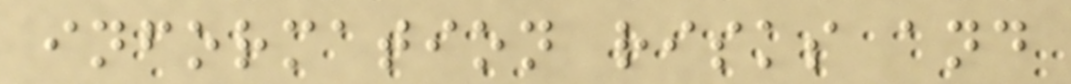information risks and
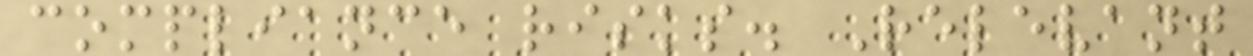compliance risks. Relevant
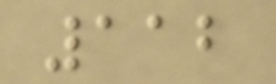112
